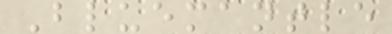Bluemantle
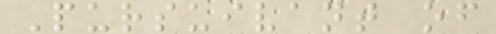Pursuivant of
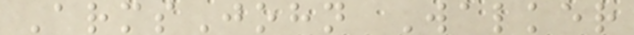ArmsJohn Walker
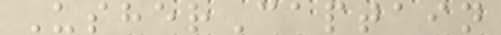UsherCaptain
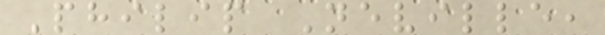Philip Neville,
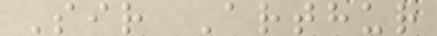Sir Arthur
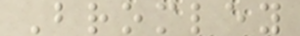Bromley
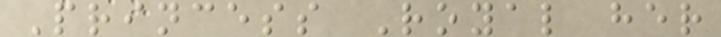Princess Royal her
